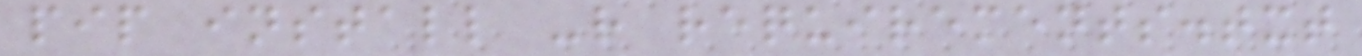pip install -r requirements.txt
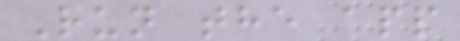Run the app
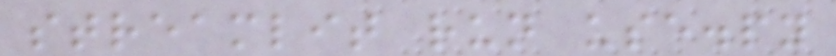streamlit run use.py
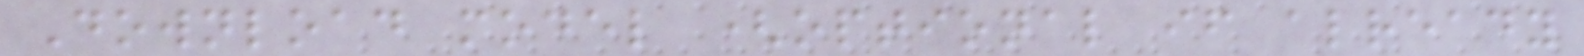Download model (optional if already
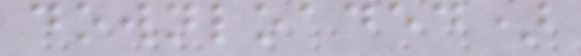downloaded)
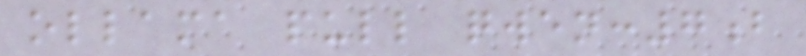ollama pull qwen:7b
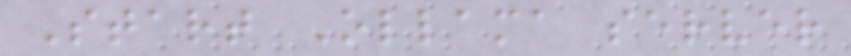Start Ollama server
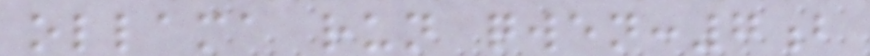ollama run qwen:7b
